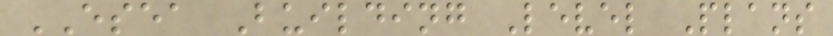ESEA Building Level Plans
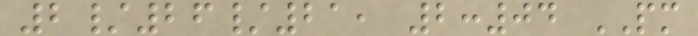2/26/21, 2:04 PM
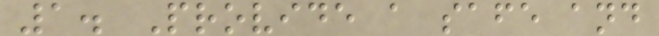1. Provide a safe and
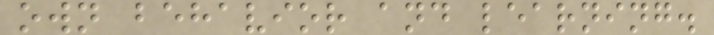own behavior and learning.
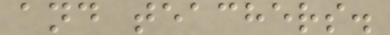and teachers.
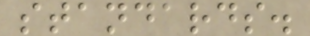standards.
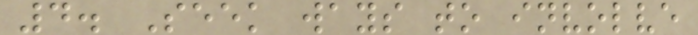4. Seek ways to involve
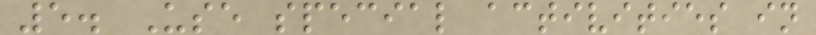5. Use special activities in
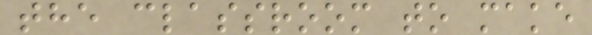the classroom to make
